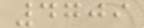4709
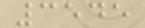3545
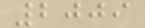2009
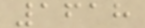1618
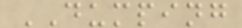DUMPING
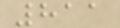811
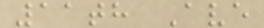11th Ave
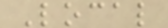Local
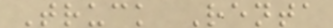Truck Renta
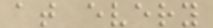at every
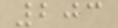203
